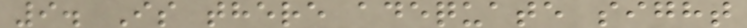9. Is there adequate sight
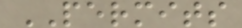PERMITS
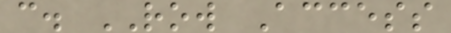c. ROW Access
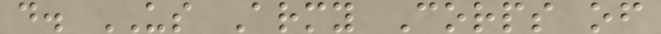d. US Army Corps of
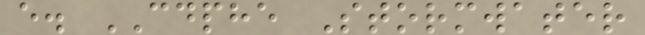e. CDPHE Stormwater
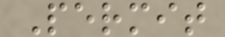Permit
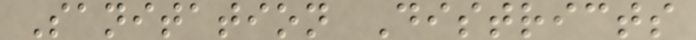Sanitation Districts
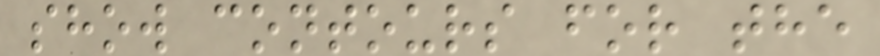show contours for the
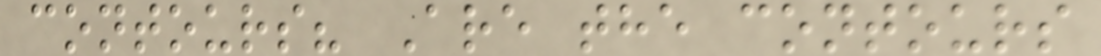contours? Are the contours
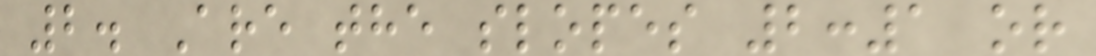2. Are the slopes 2:1 or
